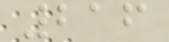216
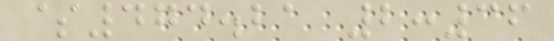$474.21 2:36
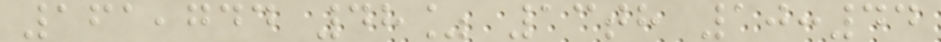161,744 48% 13th 10:44
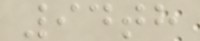94th
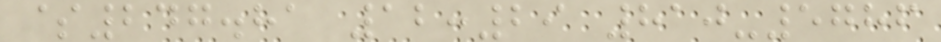$247.81 12:29 810-5786
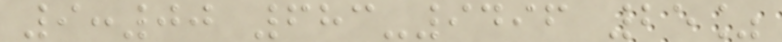9:00 683-9496 25%
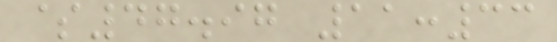$47.97 11:33
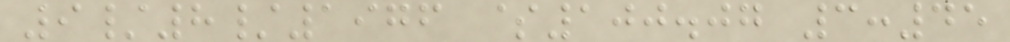9/8/1976 $100.07 3:45
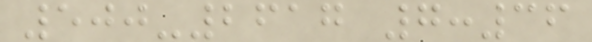500-2617 7:36
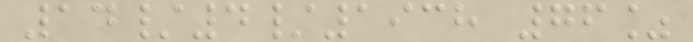14/4/1938 76%
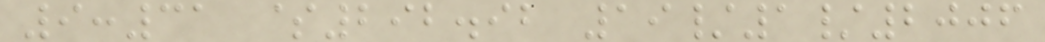9:31 $292.92 19/1/2006
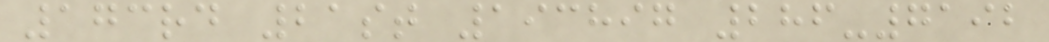173rd 21st 193897 286-7192
